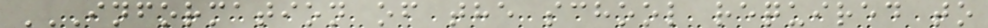INFORMATION OF THE SCHOOL REQUIRED TO
